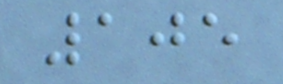105
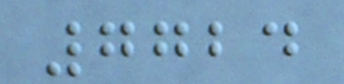7724
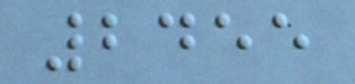2455
